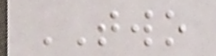TWO
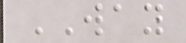WAY
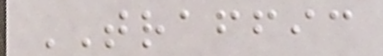TRAFFIC
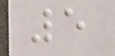5
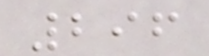296
